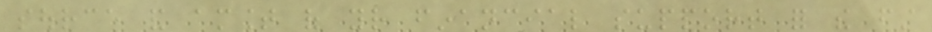source and amount of your financial support for the first
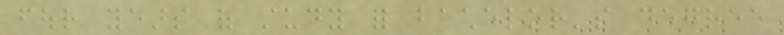four years of study for bachelor's degree
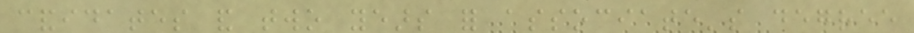candidates and two years for associate's degree
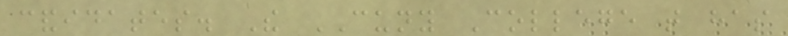candidates. The CUNY College that has
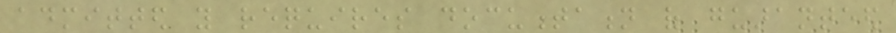admitted you requires documentation of guaranteed
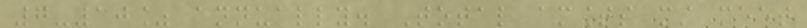7-10% annually. Total amounts must meet
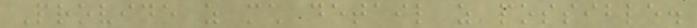Provide as much detail as possible.
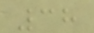38
